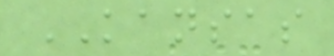KANSAS
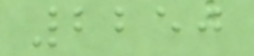2250
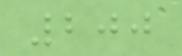200
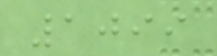1099
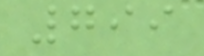799
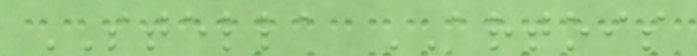STELLA ARTOIS
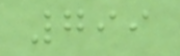799
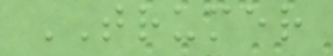TRUMER
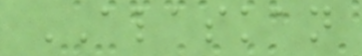ALASKAN
